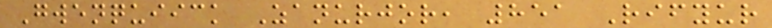Gwenquiick Zanurjor, 851 Rifyur
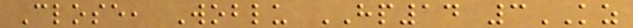Close, Woblu HP14 3KZ
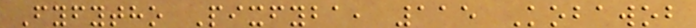Fyfytho Pixfyba, 115 Kobawob
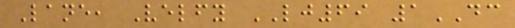Lane, Velfy LJ69 1DC
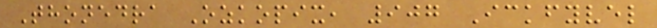Thonedra Ozkopix, 907 Ickfyvel
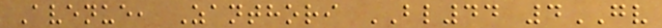Avenue, Zanthori BL44 4GV
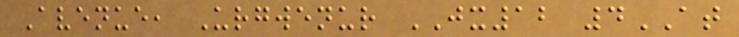Avenue, Urgwenur JX12 4AT
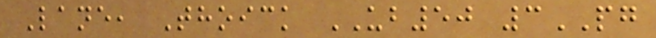Lane, Thoick UB50 3PG
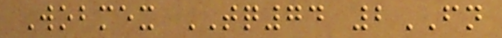Wobmex TQ74 2FN
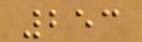253
